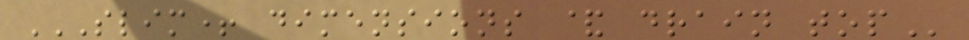SLIM+ DIMENSIONS & DRAIN TOP
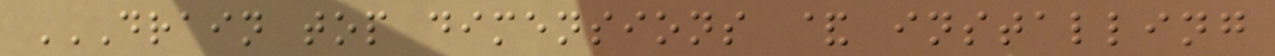DRAIN TOP DIMENSIONS & INSTALLING
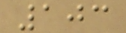103
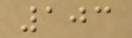103
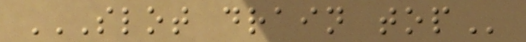SLOT DRAIN TOP
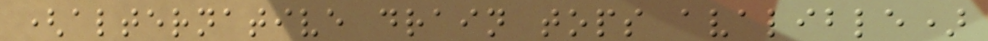(alternative drain tops avalible)
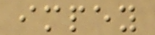impey
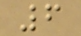6
